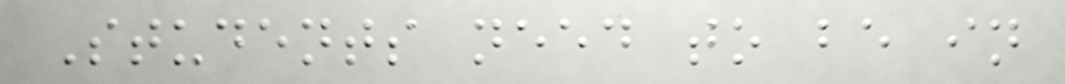Students need to be in
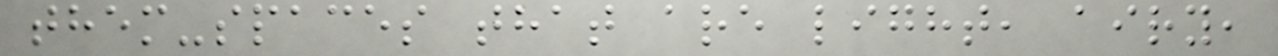them-spaces that are light, airy,
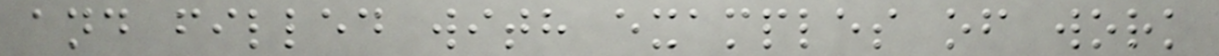and filled with examples of work
